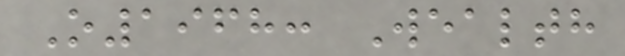O1968: Wealth
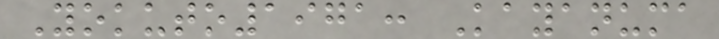Yokuto1971: Kayanuma
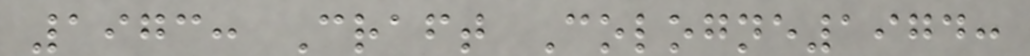1973: Craft Cologne1974:
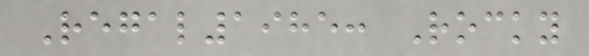Regal1985: Rocky
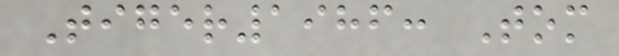Tiger1986: Tom
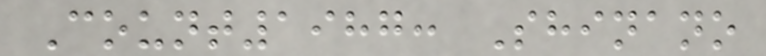Count1987: Shinano
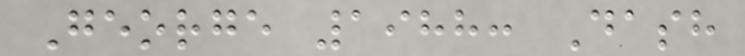George 1988: Dash
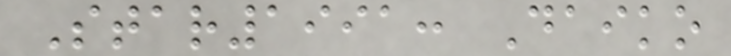Star1991: Daiko
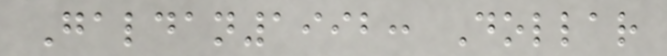Galdan1992: Dollar
